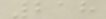218
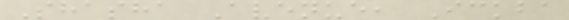Shasha Avenue, Ickba
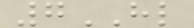7HL
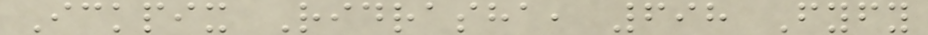Ickpix Ridrasha, 698 Fyfy
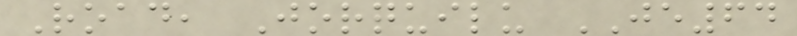Road, Jorquilu JE64
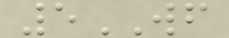5WF
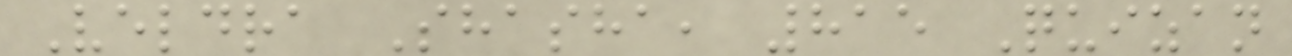Veldra Shasha, 815 Quizan
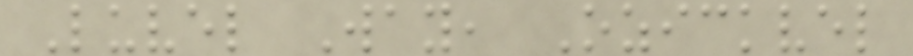Luvel Way, Ozickvel
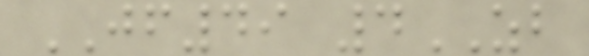JF49 4ZB
